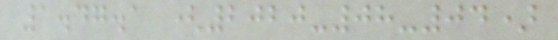1.47.1 (2020-08-04)
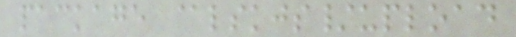package @lskjs/upload
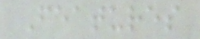Features
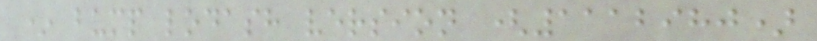* bump lodash version (1112980)
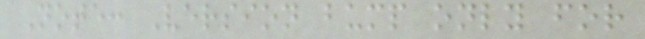Note: Version bump only for
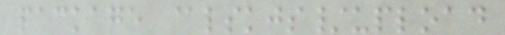package @lskjs/upload
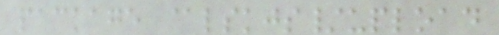package @lskjs/upload
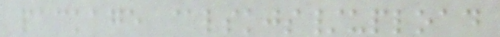package @lskjs/upload
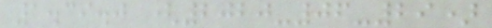1.39.0 (2020-06-29)
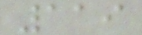119
